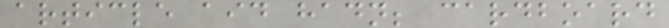article aid hadn; cardboard
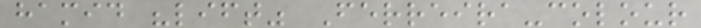hamid "lift" Ferreira-colour
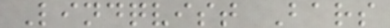Lindqvist Bars
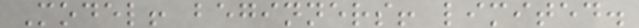Model! beginners! limited.
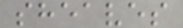sheaves
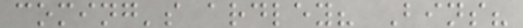coming's ardley? Bins?
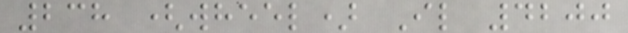238 (wheel) Il 4200
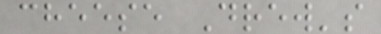cheese Drew's
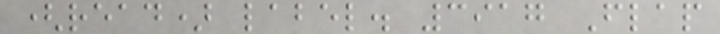(read) label. 3917 Flap
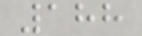188
